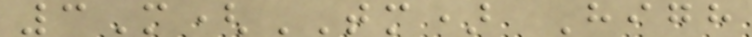3M(TM) High
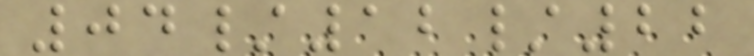04/12/22
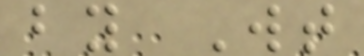by Wt
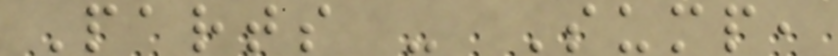Parts - Sump,
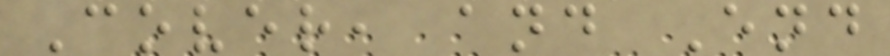Cover, and End
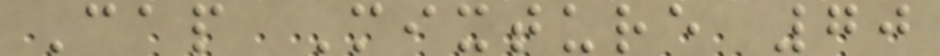Cap Mixture 70
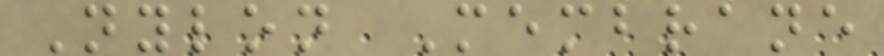Nylon Membrane
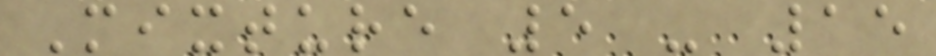Mixture 5 - 15
